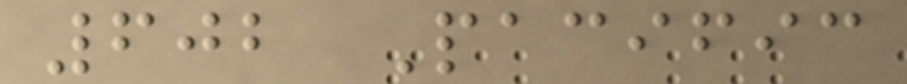602 Pacific
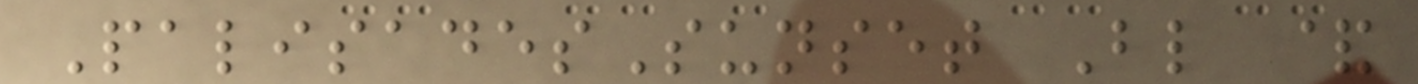PalisadesSunset Bl &
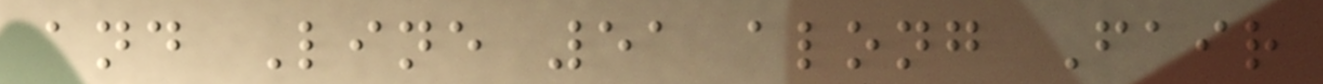and Line 51 along Fair
